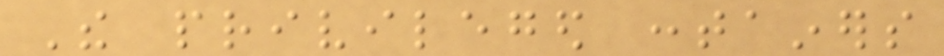The privileged containers
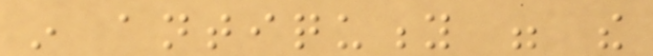in antiquity were the
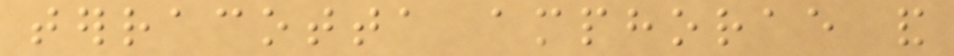terracotta amphorae and
